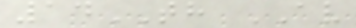14TH AV
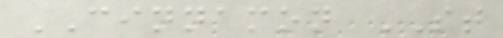CINNAMON ST
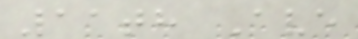11th Ave
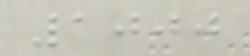1000
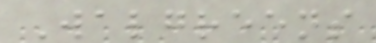Walgreens
